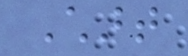Chart
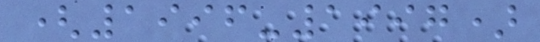(1996-1997)
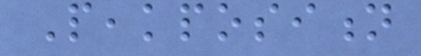Peakposition
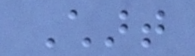Chart
